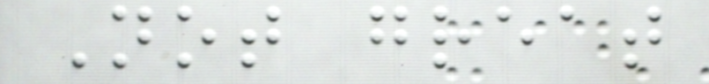Not great
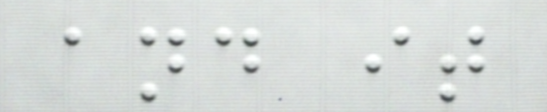and it
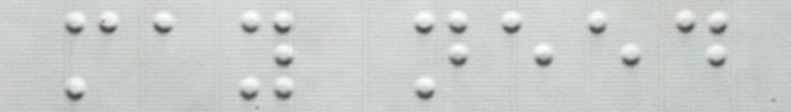may need
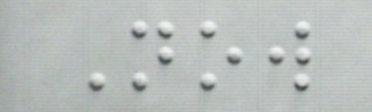Now
